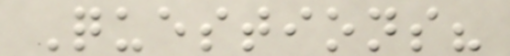Questions?
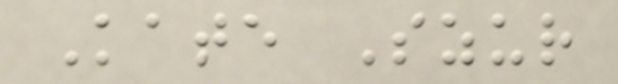Kate Szur
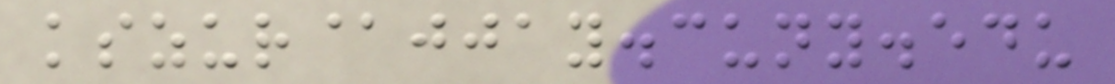kszur@jjay.cuny.edu
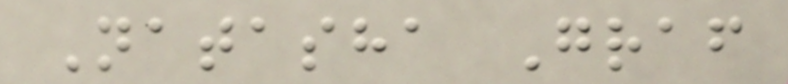Natasha Graf
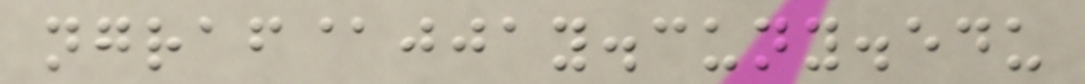ngraf@jjay.cuny.edu
